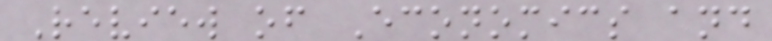Review of Economics and
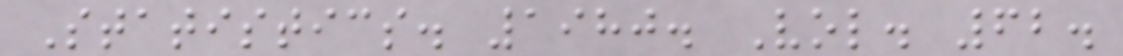Statistics. 1980. Vol. 62.
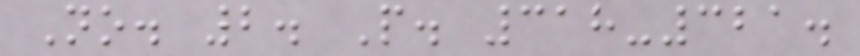No. 2. P. 318-321.
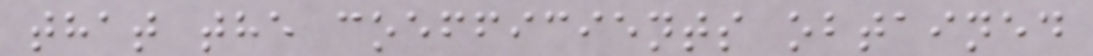that the coefficients obtained
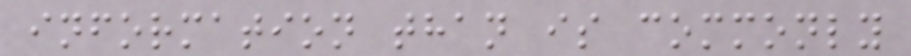information than is commonly
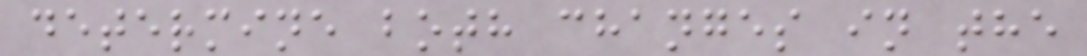determine both changes in the
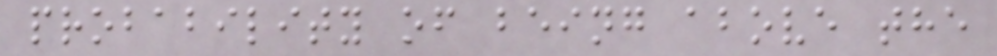probability of being above the
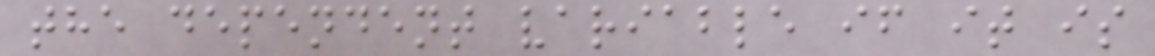the dependent variable if it is
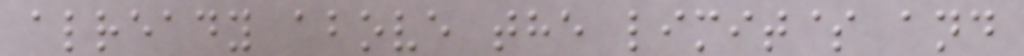already above the limit$ and
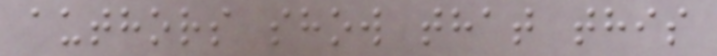authors show that this
